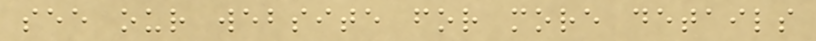see our website for more details
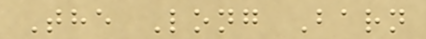The Long Barn
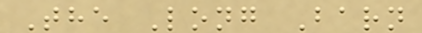The Long Barn
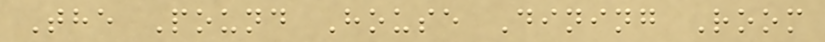The Pound House Dining Room
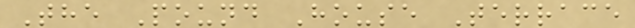The Pound House Terrace
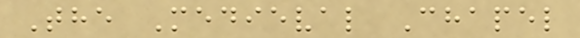The Medieval Chapel
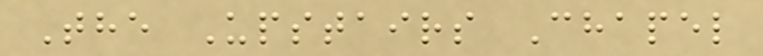The Upstairs Chapel
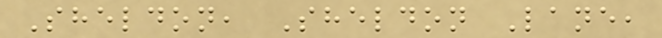Sheldon, Sheldon Lane,
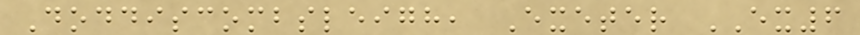Doddiscombsleigh, Exeter EX6
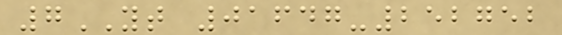7YT 01647-252752
